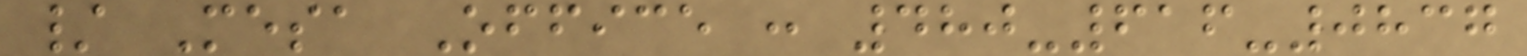/ Mesa Office : 480-616-0837
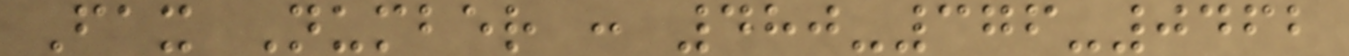Fax Number : 480-376-0462
